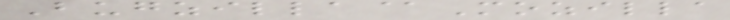Bugzilla@Mozilla
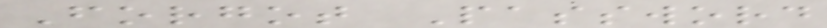Forgot Password
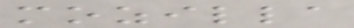mozilla
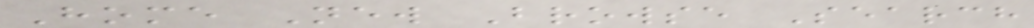Home New Browse Search
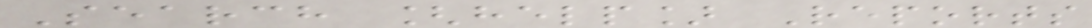Search [help] Reports
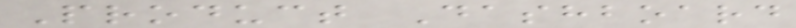Product Dashboard
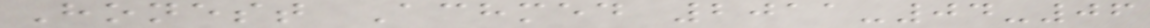Honest Achmed 2011-04-06
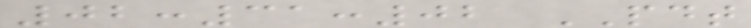02:31:02 PDT
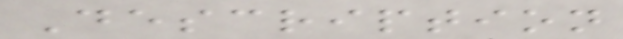Description
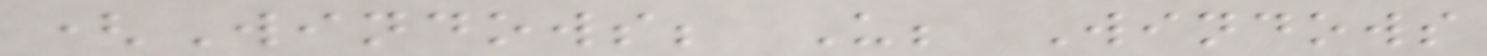(Windows; U; Windows
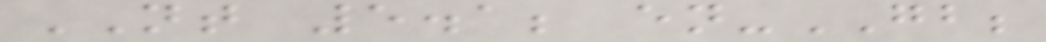NT 5.1; en-GB;
